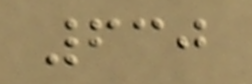630
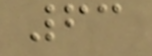63
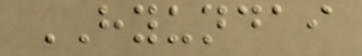HYUNDAI
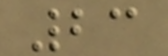23
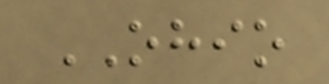OHIO
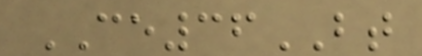CE36BT
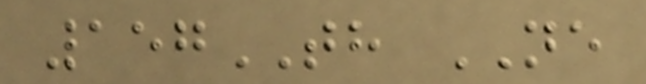157TH NE
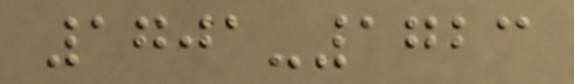1701-1723
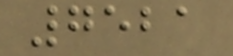7521
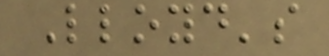Lloyd's
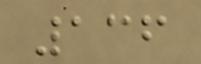136
